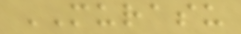MURASU
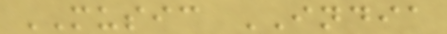MUSIC INDIA
